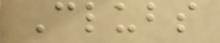Clubs
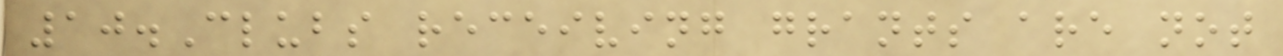10.Clubs receiving grants are not
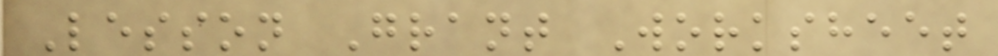Lesson Grant Worksheet
